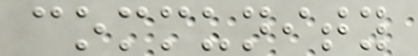community
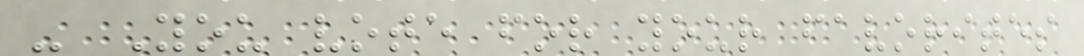- You vote for your favorites
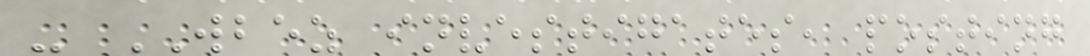- WBEZ investigates, posting
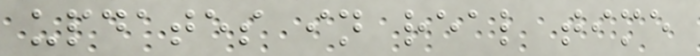updates in real time
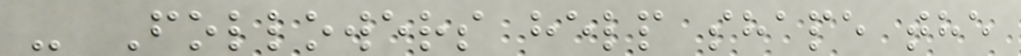- Followers help shape the
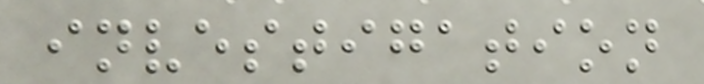investigation
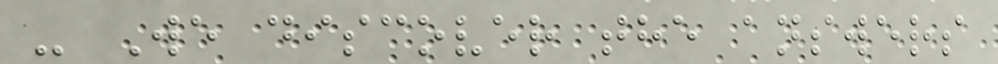- We discover the answers
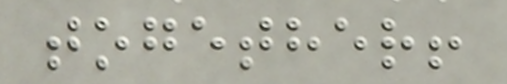together!
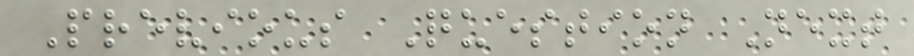Previous Question Next
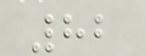82
